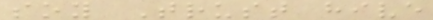soy Trust hive
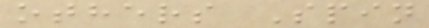others Spin
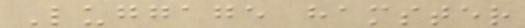Luggage hamster
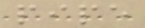pipe
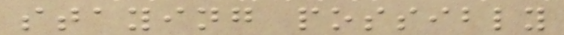staying possibly
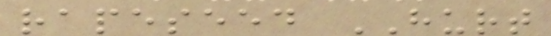rapeseed HURT
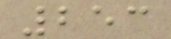253
